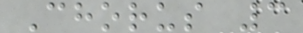Chorus 3
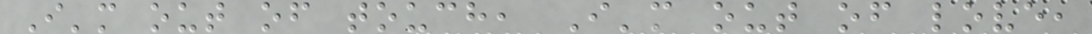I'm out of touch, I'm out of love,
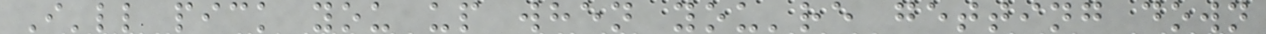I'll pick you up when you're getting down
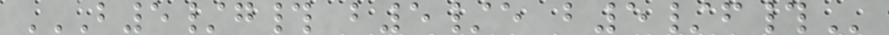B5/G# B5/E B5/F#
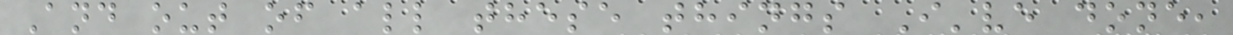And out of all these things I've done,
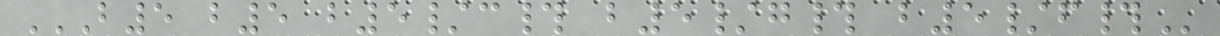B5 B5 B5/C# B5/G# B5/F#
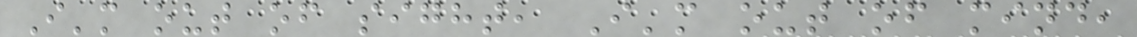I'm out of sight, I'm out of mind,
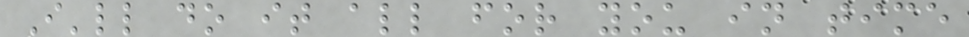I'll do it all for you in time
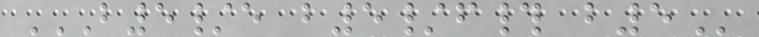B5/E B5/F# B5
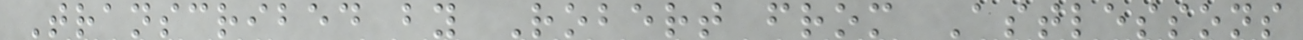Transcribed by Robert from Astlessons
